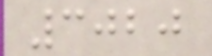3020
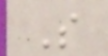S
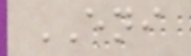ENI
